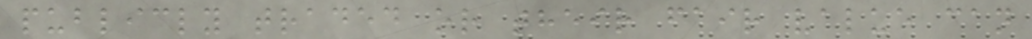publicly traded or their fair value can
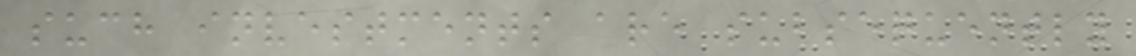such investments are subsequently
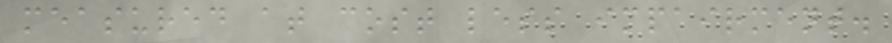measured at cost less impairment.
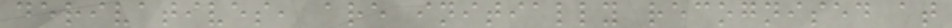derivatives, are initially recognised at
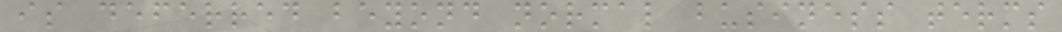is deferred beyond normal business terms
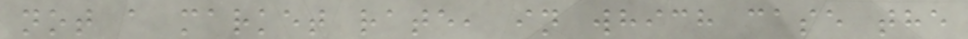not a market rate, in which case the
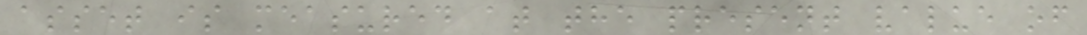asset is measured at the present value of
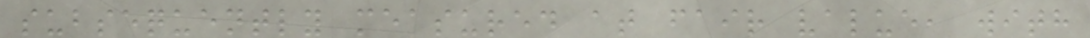subsequently measured at fair value, with
